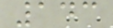143
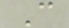C
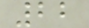22
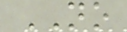NO
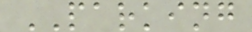PARKING
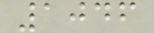1046
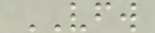VFW
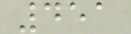451
